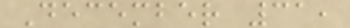December 31,
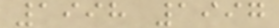1998 1997
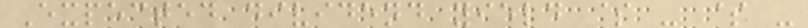Expected dividend yield $ - $ -
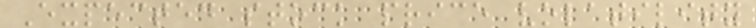Expected stock price volatility
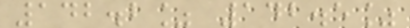142.2% 142.5%
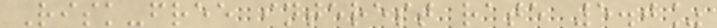Risk-free interest rate 5.0%
